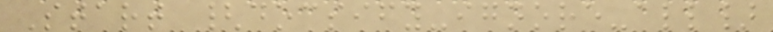Start {docsify-ignore-all}
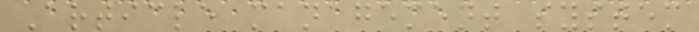Article management system
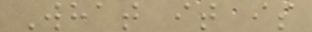What it is
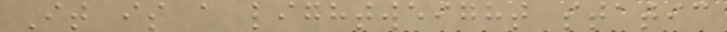It is a lightweight static
